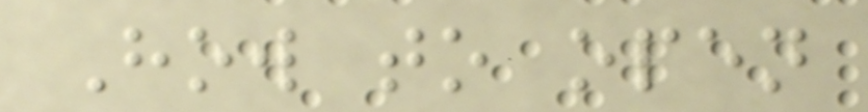How to open
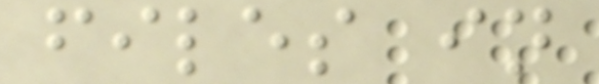files in
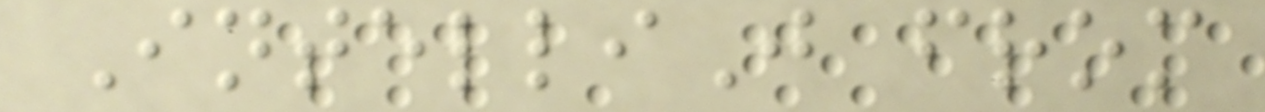IntelliJ from
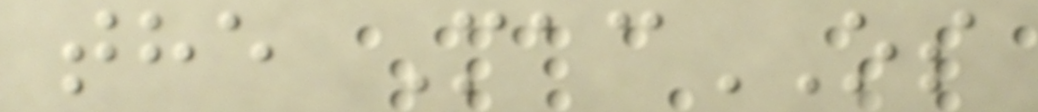the MacOS
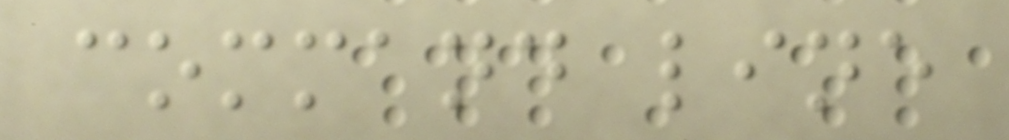command line
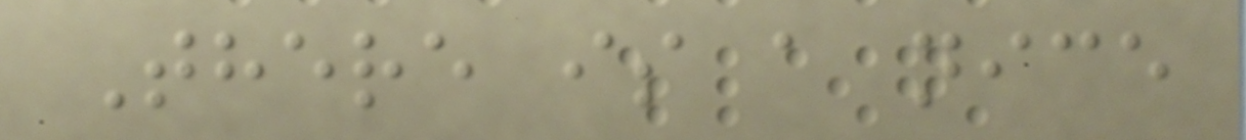There is a nice
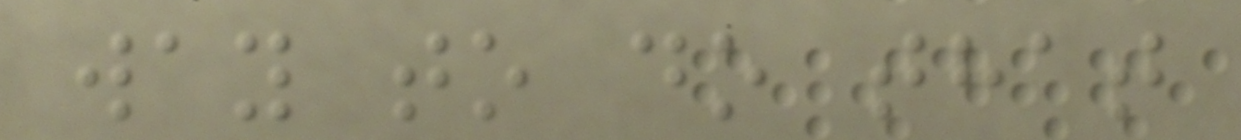way to do that
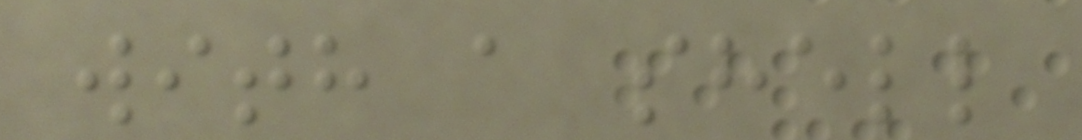with a shell
